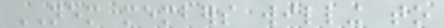NEM members willing to
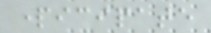participate
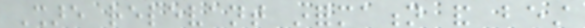Share relevant information and best
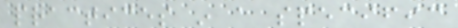practices in a specific
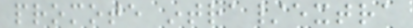promote intra/extra
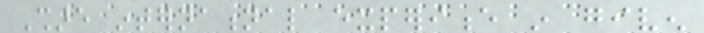Share international experience in given
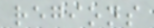regions
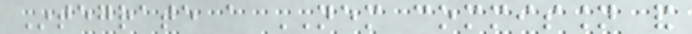Integrate a NEM commission and
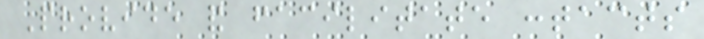Provide and facilitate contacts
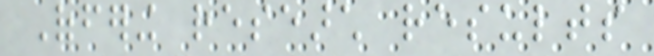Offering research results
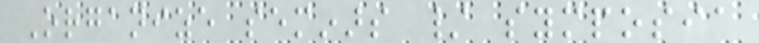Organize seminars / symposia
